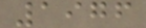1976
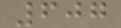607
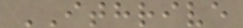ITHRIVE
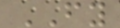FY
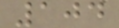104
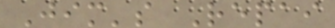Jim's Repai
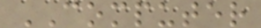COMPUTER
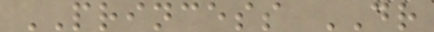PRINCESS DR
